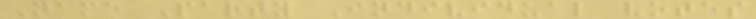Name Party Individual votes
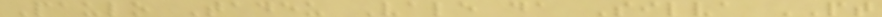Paulo Tadeu Vale da Silva PT
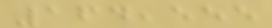164,555
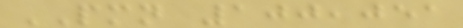PMN 100,051
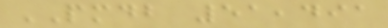PMDB 51,491
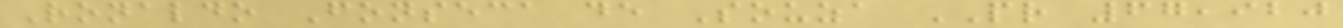Ronaldo Fonseca de Souza PR 67,920
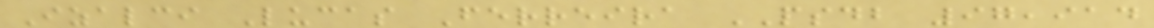Izalci Lucas Ferreira PSDB 97,914
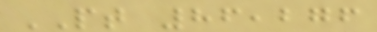PT 86,276
